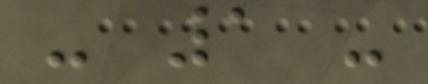- 1 -
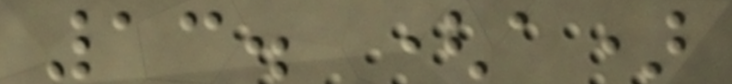13. (a)
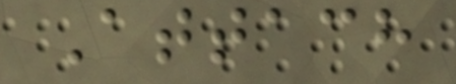Attach
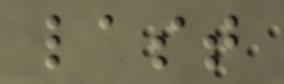last
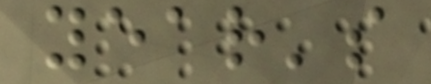year's
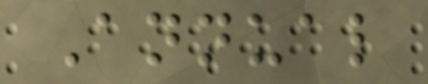Annual
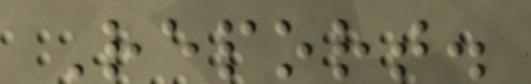Report.
